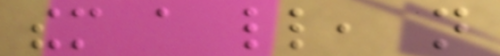them a little, not
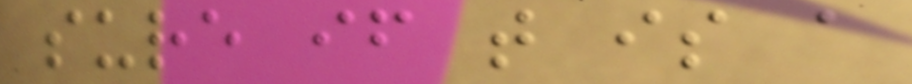sure if that is a
